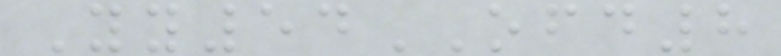Yy54OFD8
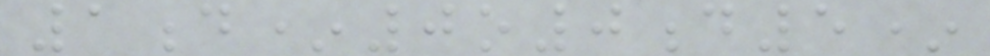1d*0o0d5*
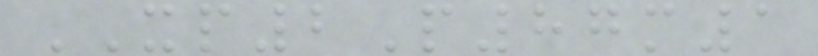XP2P87m1
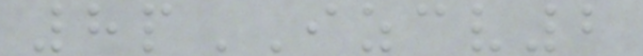8pIZCV2
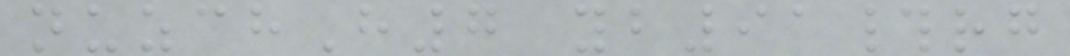nuzchH7 yb91#rg
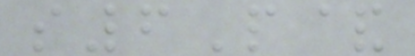s6P&
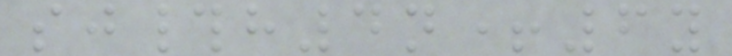sj#h4n+6y
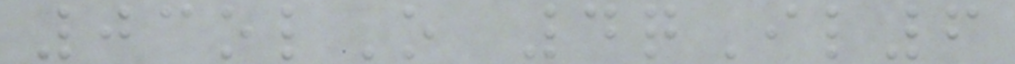03olO 4qIl6
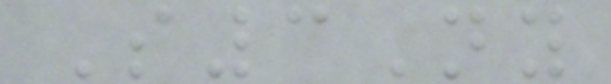S3Ny
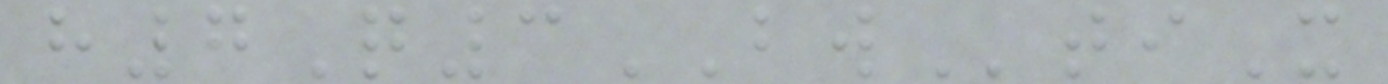h7Q3BWtiX
